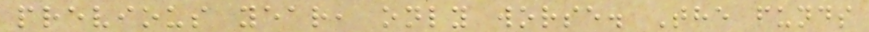previous year, only worse. The funds
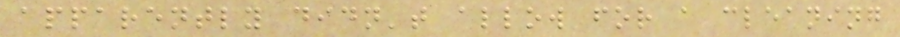apparently didn't allow for a cleaning
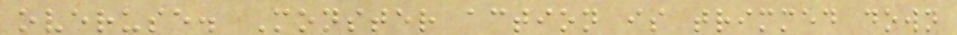overuse. Monster action is trimmed down
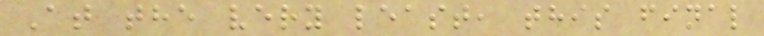At the very least, this final
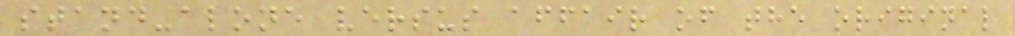stand-alone versus affair of the original
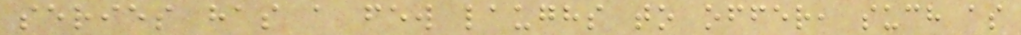series has a few laughs to offer, such as
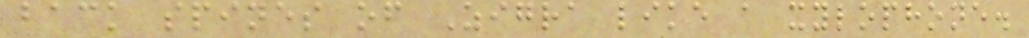back spines of Zigra like a xylophone.
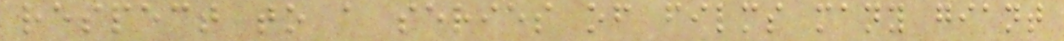respect to a series of films many giant
